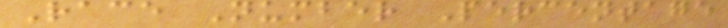Race Number Percentage
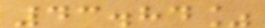43.84%
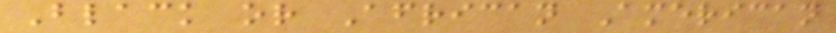Black or African American
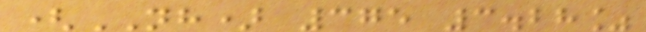(NH) 375 3.28%
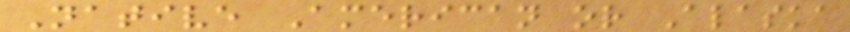Native American or Alaska
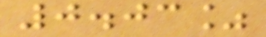0.03%
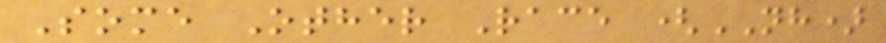Some Other Race (NH)
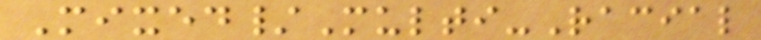Mixed/Multi-Racial
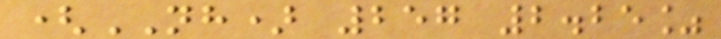(NH) 257 2.25%
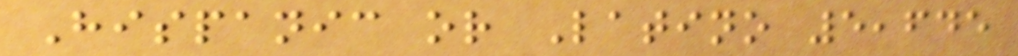Hispanic or Latino 5,645
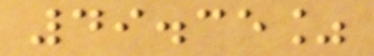49.35%
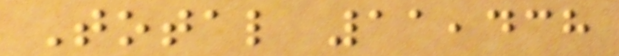Total 11,438
